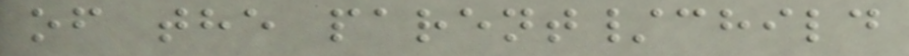of the parent/child
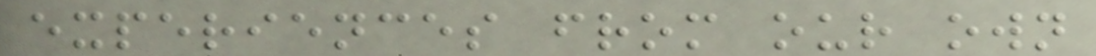experiences from our own
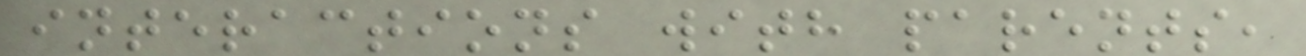interactions with parents,
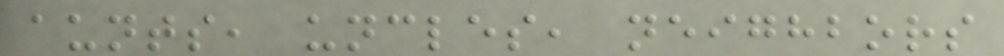aunts, uncles, neighbors
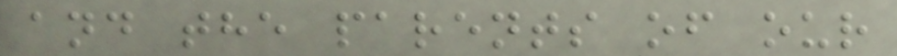and the parents of our
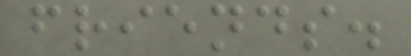friends.
